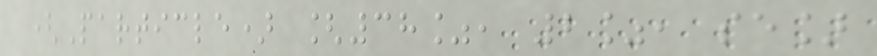(Particle) [38%, 2%, se]
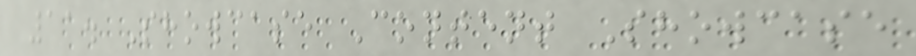11. Showcase Content Showcase
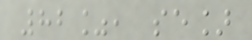82%, se]
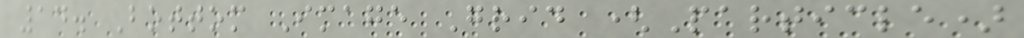14. Bottom Image Grid (Particle)
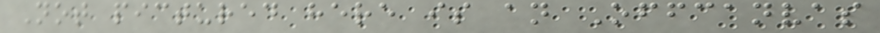Not pictured here is an Offcanvas
